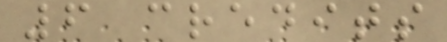6 credits
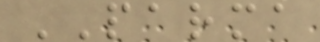PARMA
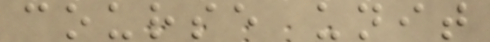course unit
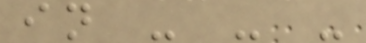in - - -
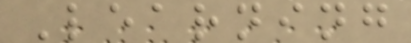Learning
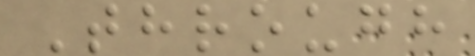Through
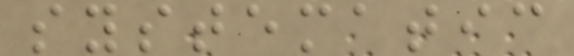systematic
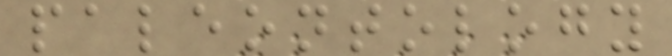paleontology
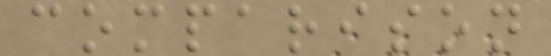comparison
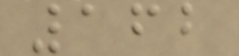162
